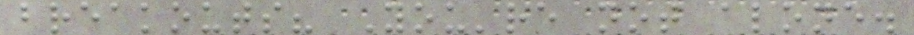breakouts? You're not alone.
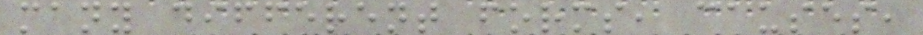many different forms, causes,
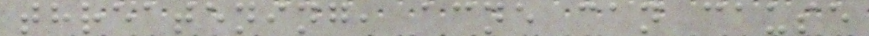threatening, acne can cause
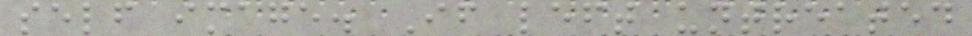self image. If left untreated
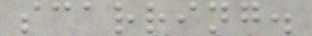scarring.
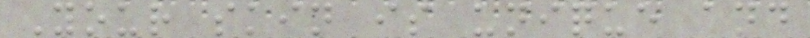Your skin is unique and
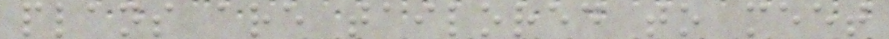plans are tailored to meet
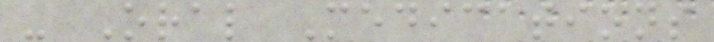- Oral Medications
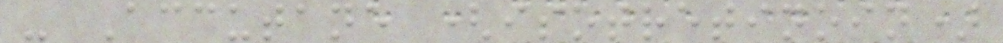- Accutane (isotretinoin)
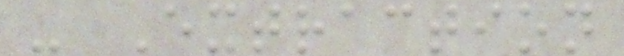- Extraction
